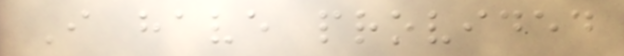I have provided
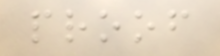proof
